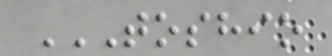TOSHIO
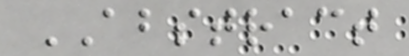ABSTRACT
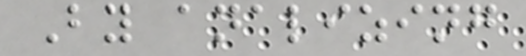By analizing
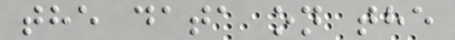the data on the
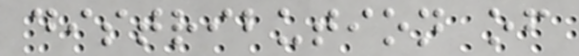distribution of
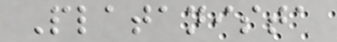Platanista
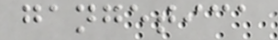gangetica
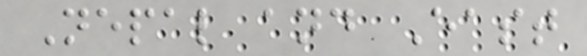Nepal and East
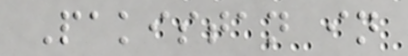Pakistan in
